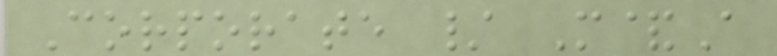Corporate / M&A
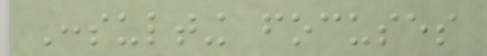Consulting focuses
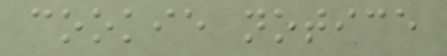cookie notice
